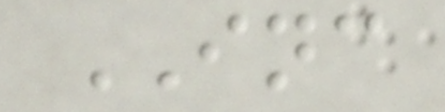INC
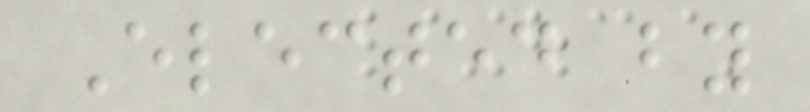Elected by
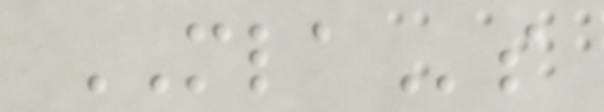MLAs
